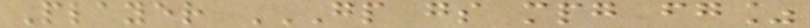Player GP GS MPG FG%
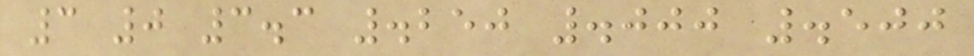3 0 3.3 .250 .000 .500
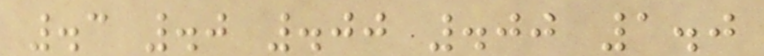.3 .0 .00 .00 1.0
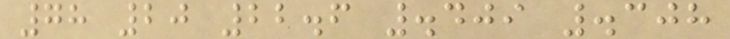78 20 22.6 .409 .308
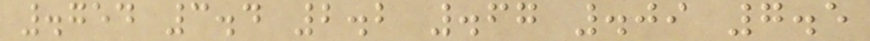.754 3.4 2.2 .67 .09 7.5
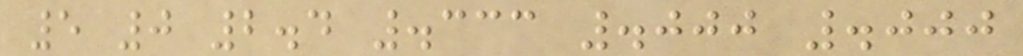5 0 2.4 .333 .000 .000
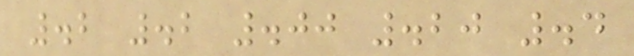.2 .2 .00 .20 .4
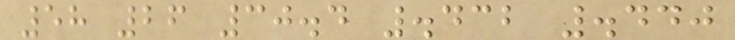58 26 30.4 .432 .440
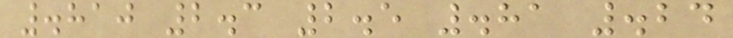.810 2.3 2.5 .81 .24
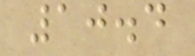10.4
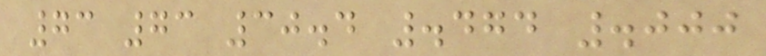73 73 30.4 .474 .000
